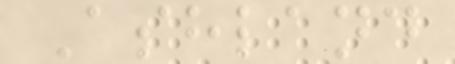Ashland
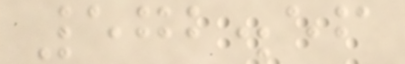572.56
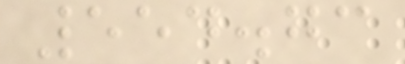554.73
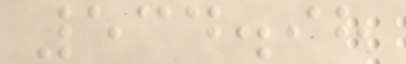534.98
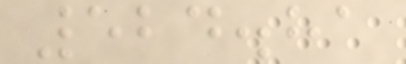524.81
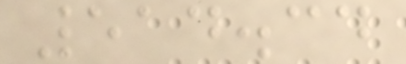514.34
